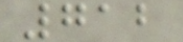712
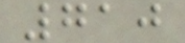710
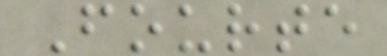Fourte
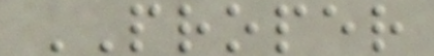PROPER
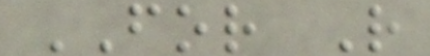FOR R
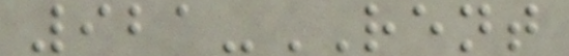921-RENT
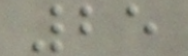25
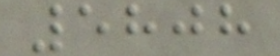5808
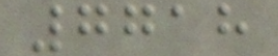7718
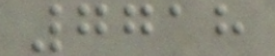7718
